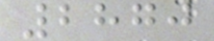2870
